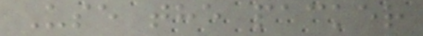Use the packer
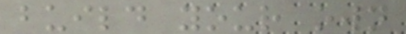build your own
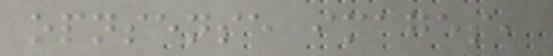opnsense images,
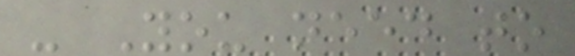- You need to
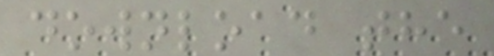download the
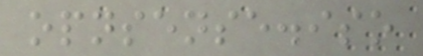opnsense.iso
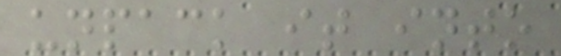unpack it into
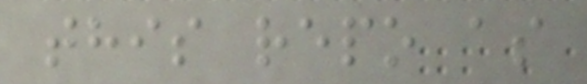this repo as
